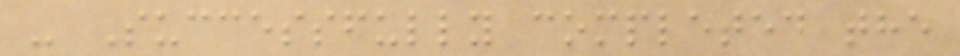- Successfully completed the
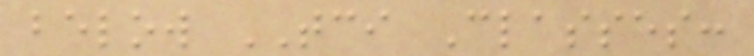below TCI Classes:
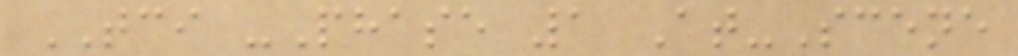TCI -Phase 1 At-Scene
